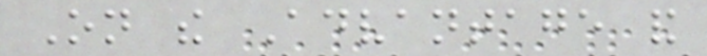On the Advantage and
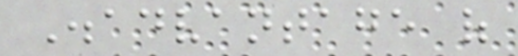Disadvantage of
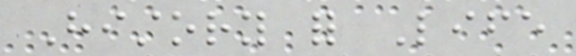History for Life
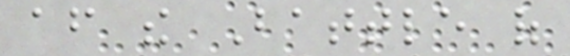after the Battle of
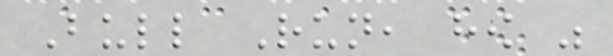Bull Run, how was
